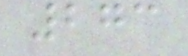273
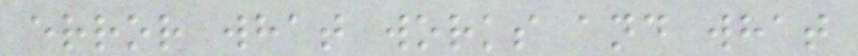error what works and what
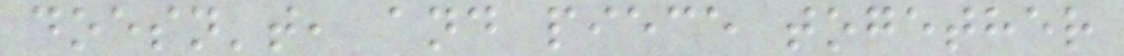doesn't, and piece together
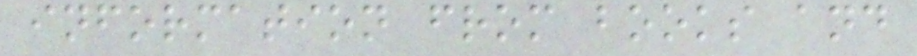information from books and
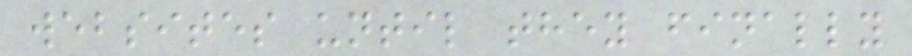websites until they finally
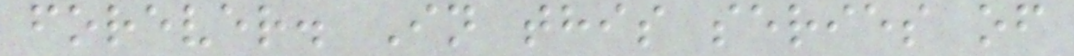forever. In this series of
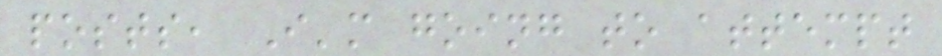posts, I'm going to attempt
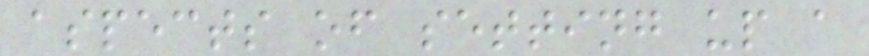aspects of setting up a
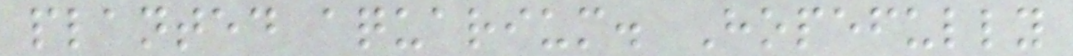planted aquarium. Hopefully
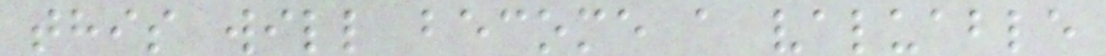this will become a valuable
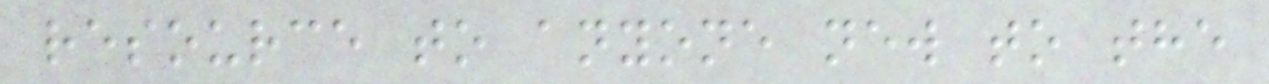resource to anyone new to the
